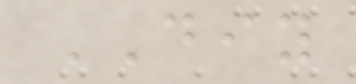DIY
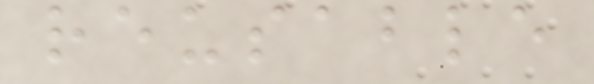reusable
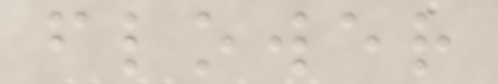flower
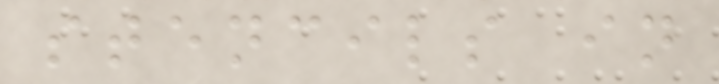stencils in
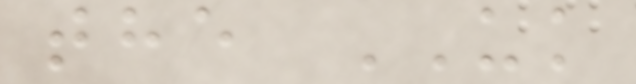the UK
